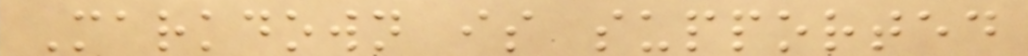Markdown is supported
